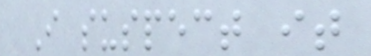I suspect it
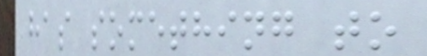has something to
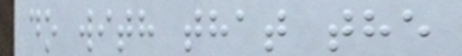do with that the
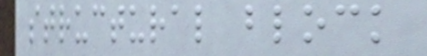structural block
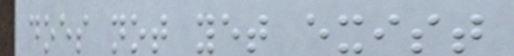does not yet exist
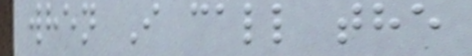when I call the
